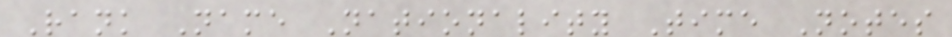Rank Name Nationality Time Notes
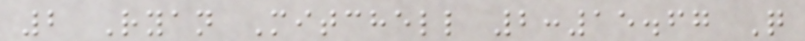2 Ryan Mitchell 2:15.67 Q
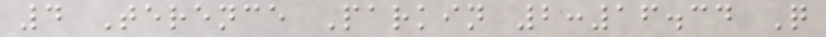4 Terence Parkin 2:16.34 Q
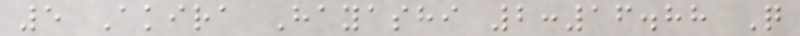5 Akira Hayashi 2:16.88 Q
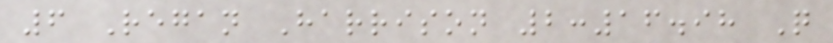6 Regan Harrison 2:16.98 Q
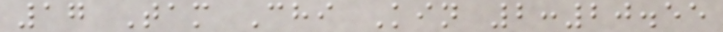17 Tam Chi Kin 2:20.55
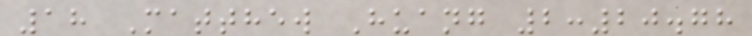18 Matthew Huang 2:20.78
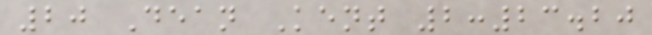20 Dean Kent 2:23.20
